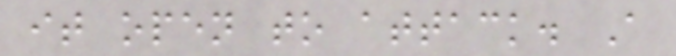it open to attack. A
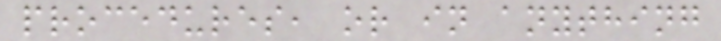procedures, or in anything
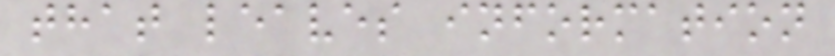that leaves information
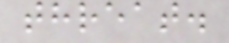threat.
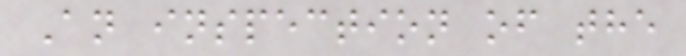An inspection of the
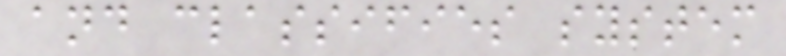and classifies system
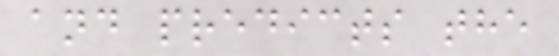and predicts the
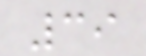39
